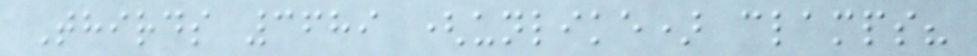Thirds 3689 (unlike) clamps?
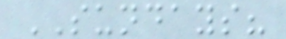SUNDAYS?
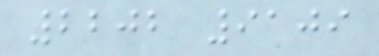2202 9109
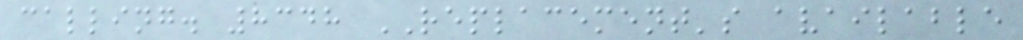calling. 8348 REPLACEMENT's available
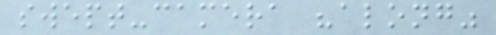swept-camera "along"
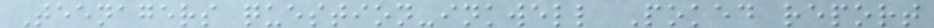Teenagers question-inkwell Poked report
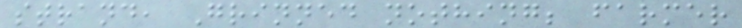strand, Grinned nothing; farmer
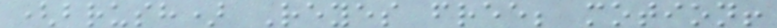(brush) Reyes free; motion!
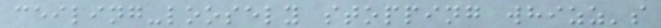ceiling-loosely stopping whizz's
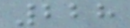228
